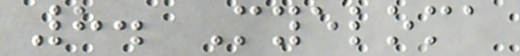8. Myeloma
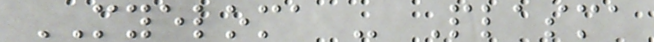MYELOMA - Plasma
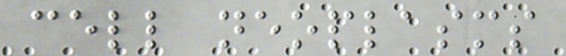cell neoplasms
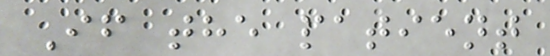If the patient
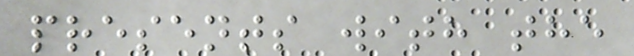presents with the
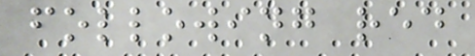following red
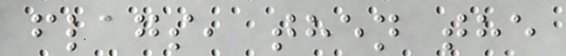flags, then the
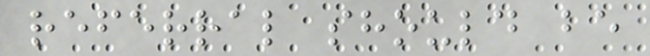referral should be
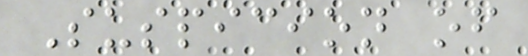Suspicion of
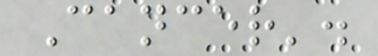Cancer'.
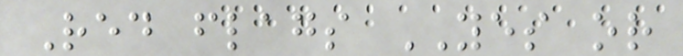Red flags YES or
